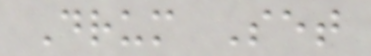Drum Set
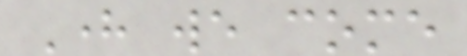Here we come
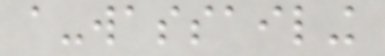a-wassailing
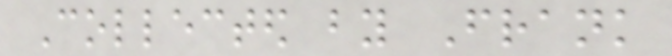Collected by Frank
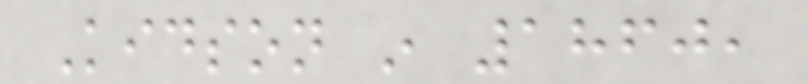Kidson in 1860,
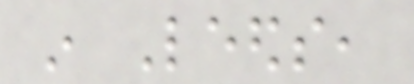in Leeds,
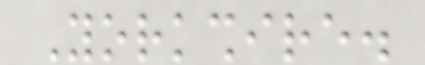Yorkshire.
